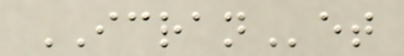ICRANet
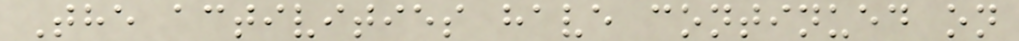The activities have continued on
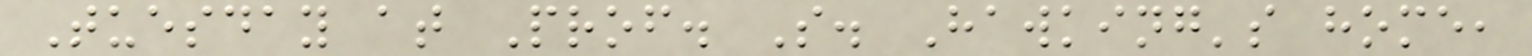Tuesday at Prof. S. Hawking's home,
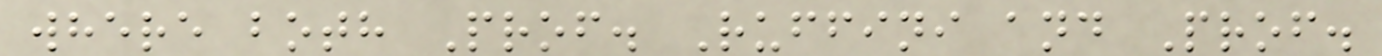where both Prof. Ruffini and Prof.
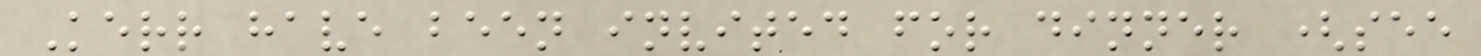Kerr have been invited for dinner (see
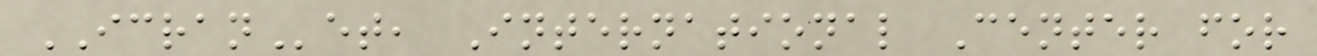ICRANet, International Center for
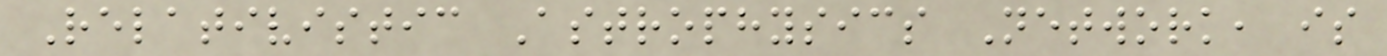Relativistic Astrophysics Network, is
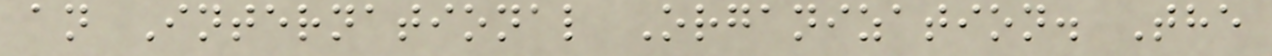an International Organization. The
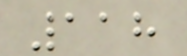118
